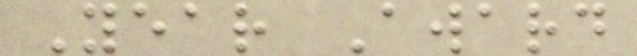Year Award
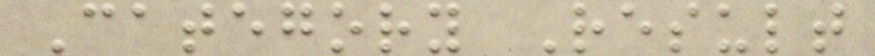Category Result
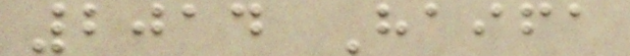2014 Haifa
